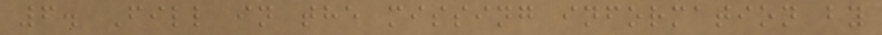6. Fill in the missing information by
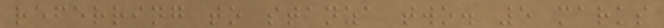referring to stanza two. 5 marks
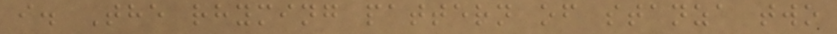i. The rhyming pattern of stanza two
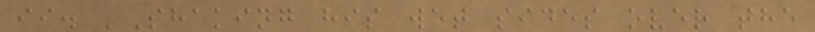ii. 'Shaking his wet sides over the
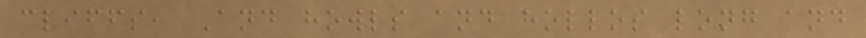cliffs, And howls and hollos long and
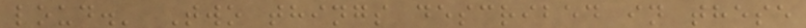loud.' Two things described in these
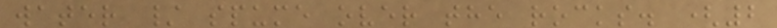water / spume over the rocks. (2
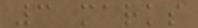3 marks
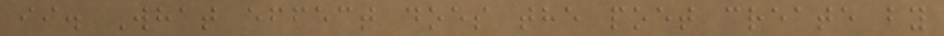ii. What effect does the poet create by
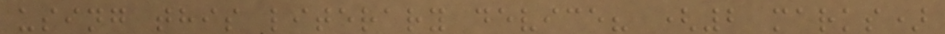using this literary device? (2 marks)
